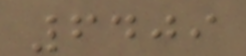6409
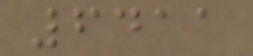6411
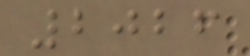2026
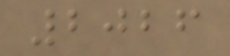2026
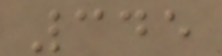345
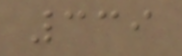339
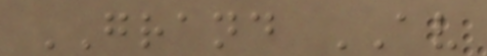GRAND AV
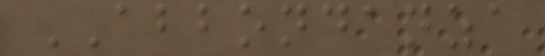ABBONDANZA
